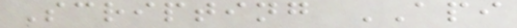Scripting API
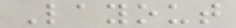Layout
